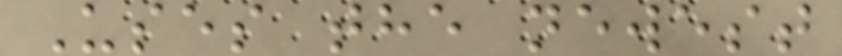Uses the newest
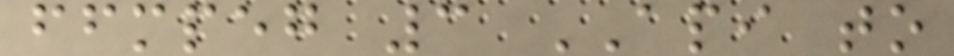ffmpeg 3 API to
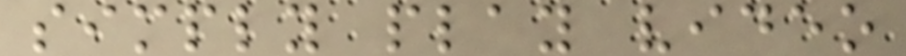simply play video
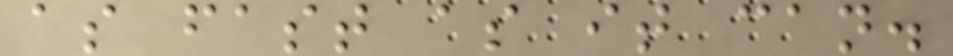as fast as it can.
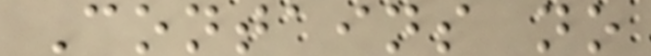Contains no
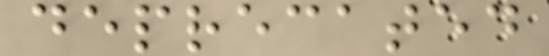deprecated
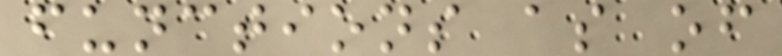functions as of
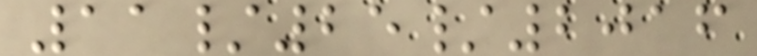11/25/2016
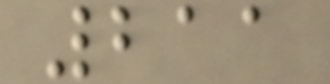211
